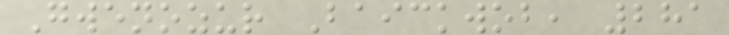Gwenozur Baickwob, 281
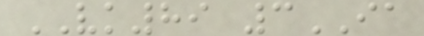VK89 3IA
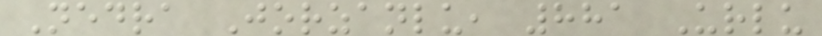Nedra Jorzanlu, 881 Urlu
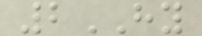2HY
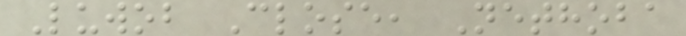Luwob Close, Nethoba
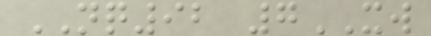NQ92 7XW
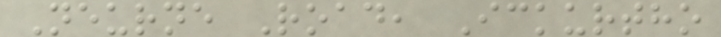Neurne Road, Ickurtho
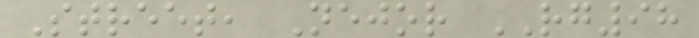Street, Nejor RG98
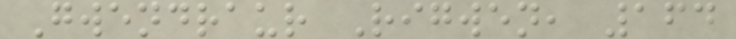Gwendraur Rigwen, 164
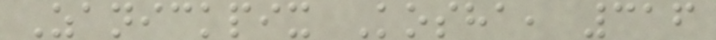Zanickpix Kosha, 316
